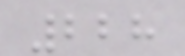228
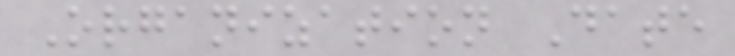Organization Date
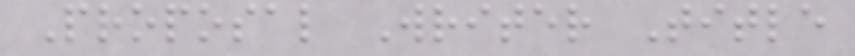Proposal Writer Title
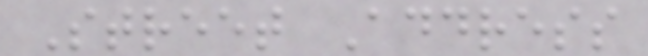Street Address
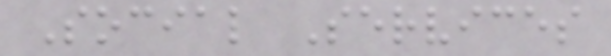Social Services
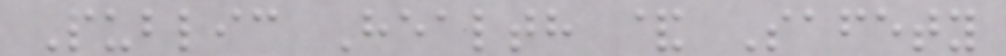Public Health & Safety
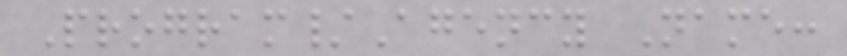Program/Agency Name:
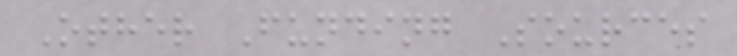Other Funding Sources
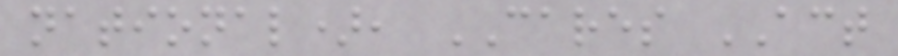national), CARES ACT
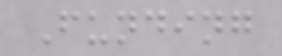Funding
